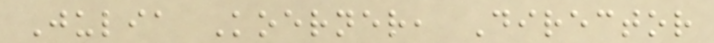Julia Koerner, Director
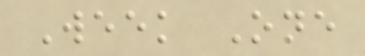Week One
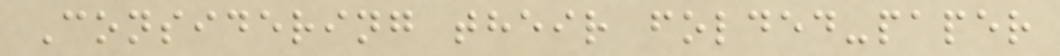Considering their folded-paper
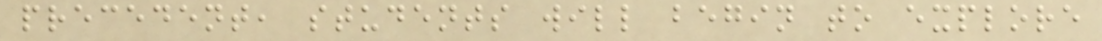precedent, students will begin to explore
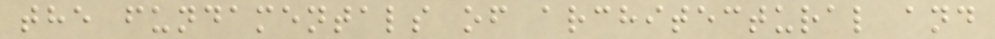the fundamentals of architectural and
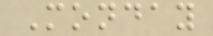Monday
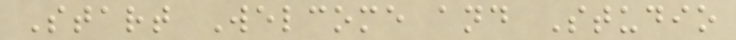Start Welcome and Studio
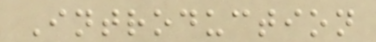Introduction
